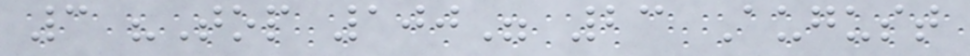3 "Top 100" 23 August
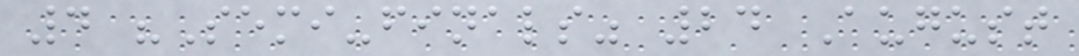4 "Semi-finals" 24 August
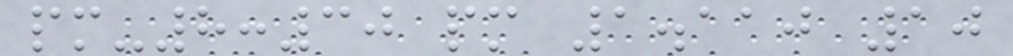pm-8:30 pm 1.110 10
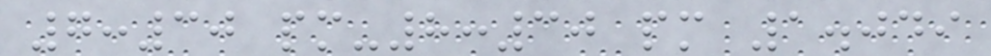7:30 pm-8:30 pm 1.049
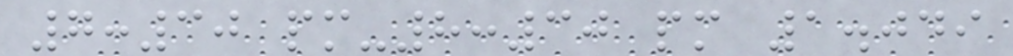7:30 pm-8:30 pm 1.049
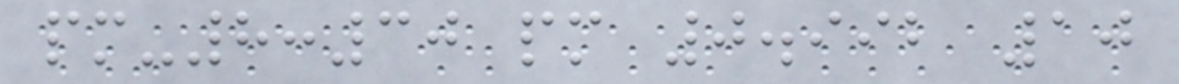pm-8:30 pm 0.992 10
